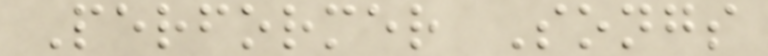Performer Songs
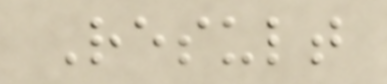Result
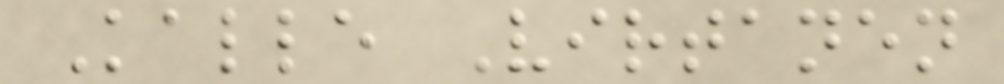Kalle Virtanen
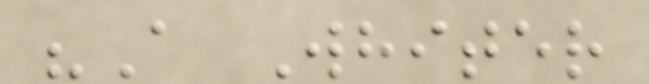"A Whiter
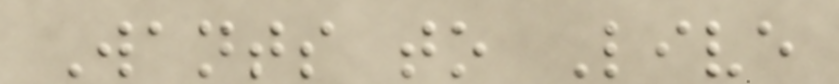Wants to Live
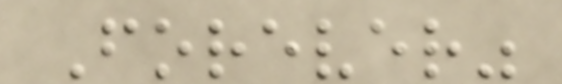Forever"
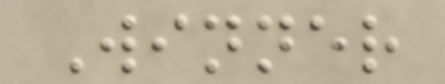Winner
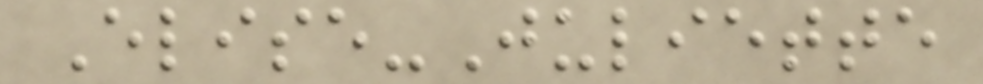Elise-Juliette
